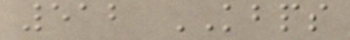512 KBPS
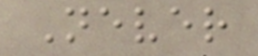Never
